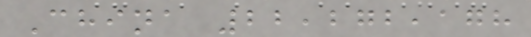China 22,272,178
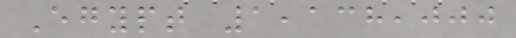Egypt 1,138,000
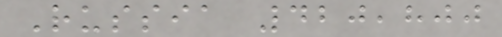Russia 420,800
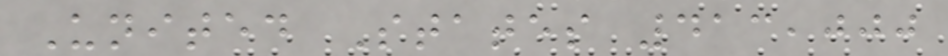United States 413,000
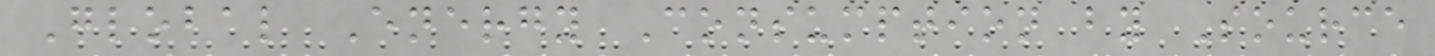Global Energy Consumption by Source
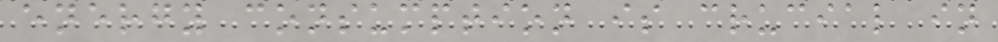energy consumption is crucial in
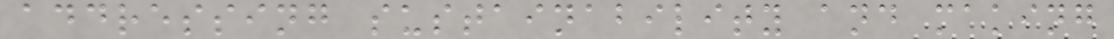addressing sustainability and making
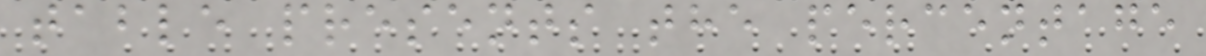table presents the percentage
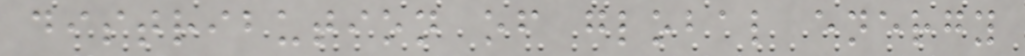distribution of global energy
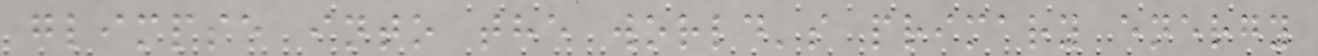glimpse into the world's primary energy
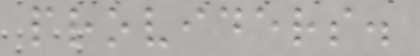providers.
